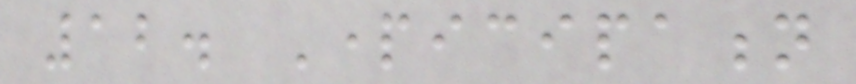12. Participation
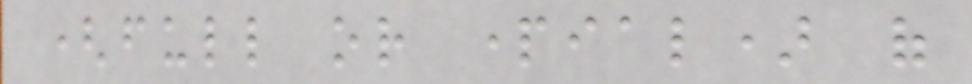(full or partial) of
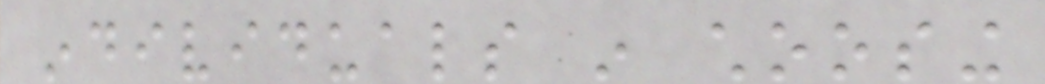individuals in choosing
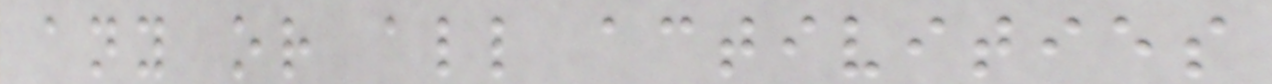any or all activities
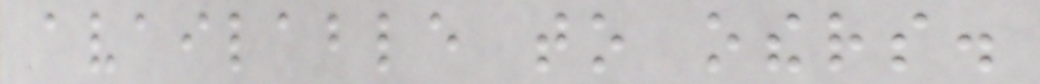available to others.
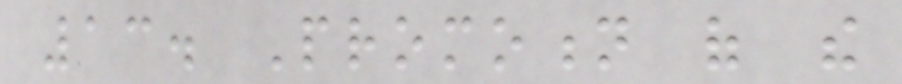13. Promotion of the
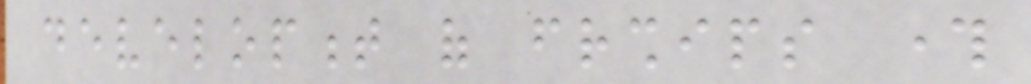development of friendships through
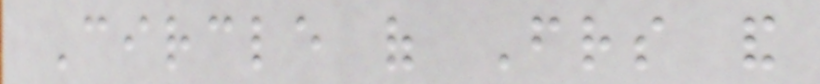Circle of Friends and
